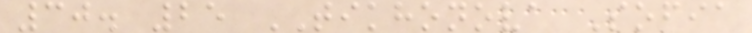30. 25 TIKHONOVA Sofia
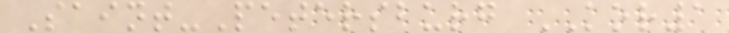Saint-Petersburg KOR1
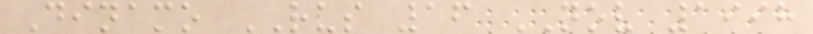Dinamo RUS 16 NOV 1998
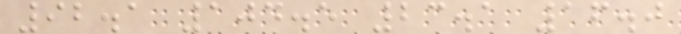92.1 104.5 23.1 16.0
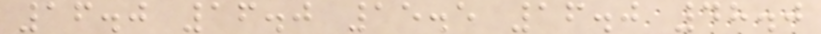16.0 16.0 15.5 16.0 48.0
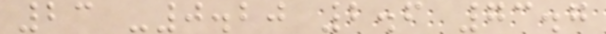23 -0.20 2.6 73.7
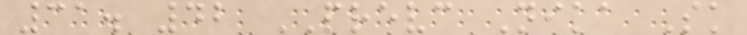31. 42 PREVC Nika Sk
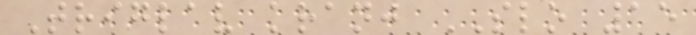Triglav kranj SLO 15
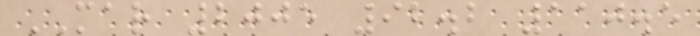MAR 2005 92.2 110.5
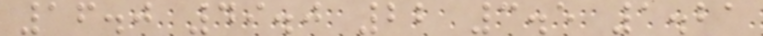16.0 49.0 22 3.5 1.21
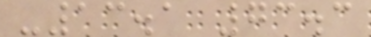-13.1 73.3
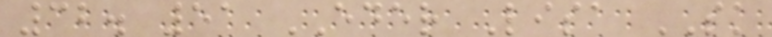32. 51 EDER Lisa SK
